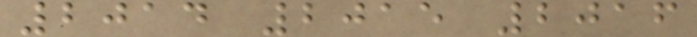2014 2015 2016
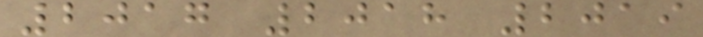2017 2018 2019
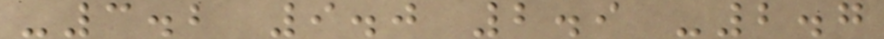-3.2 9.0 2.9 -2.7
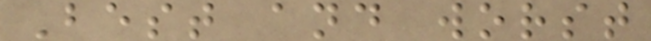Best and worst
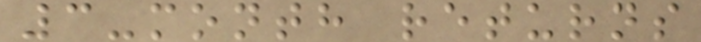3-month returns
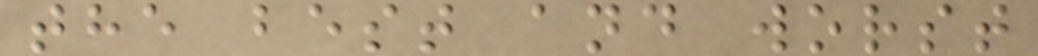the best and worst
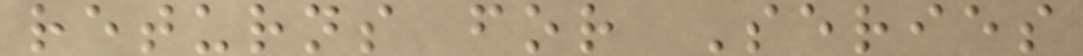returns for Series
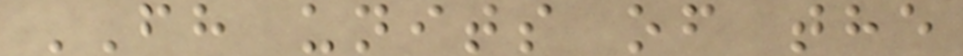FH units of the
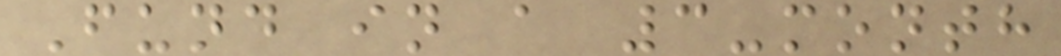Fund in a 3-month
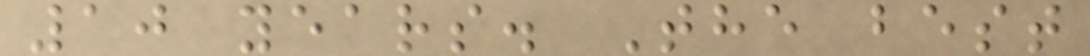10 years. The best
